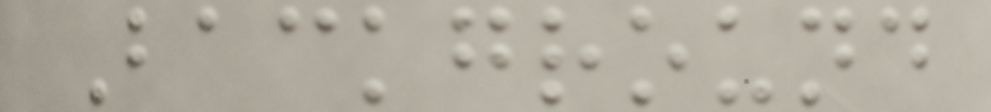Background
